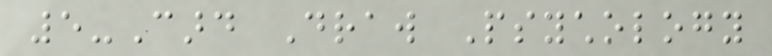5-Card Draw Psychology
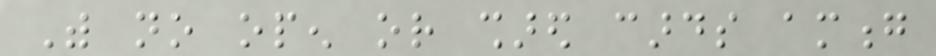With no open or shared cards among
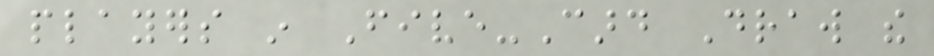players in Five-Card Draw the
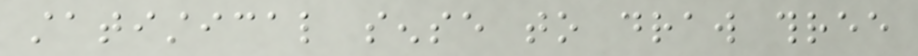statistical sense to draw three
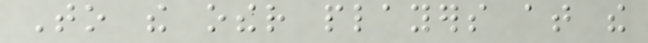To the other players at the
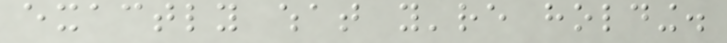exactly what you're holding.
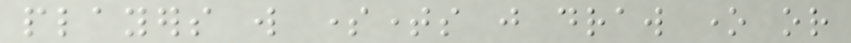players will sometimes just draw one or
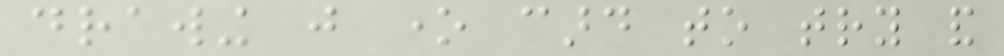drawing just one card to try and
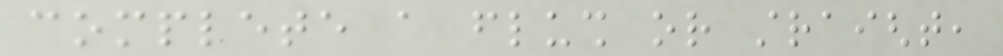complete a flush or straight,
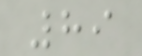89
